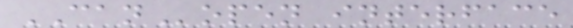CANopen interface
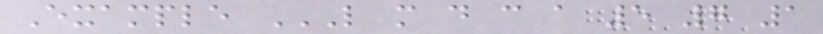Example L M D C A 5 7 1
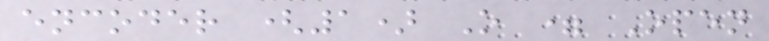encoder (1) O = Open
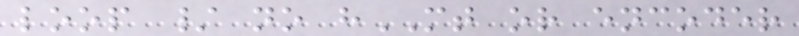loop / no hMT or encoder
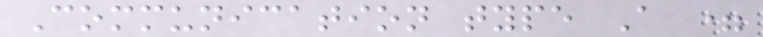Communication type A =
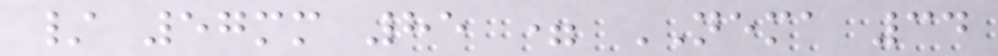/ 57mm 85 = NEMA 34
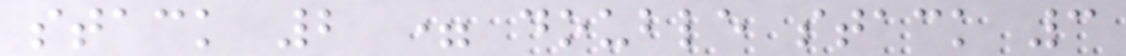stack 2 = double stack 3
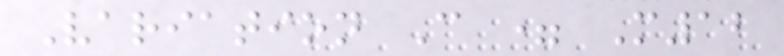Variation C = M12
